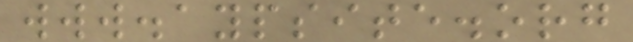www.aypsite.org
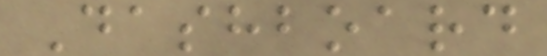Dashboard
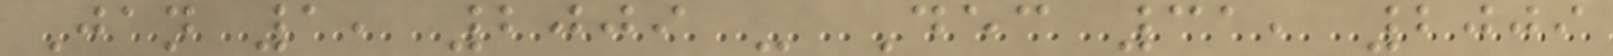Jan 1, 2009 - Dec 31, 2009
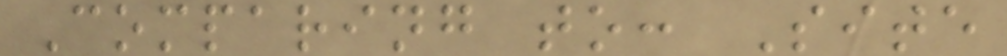Comparing to: Site
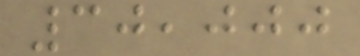30,000
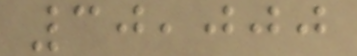30,000
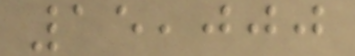15,000
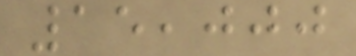15,000
